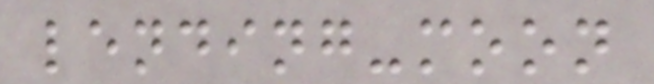lending-moon
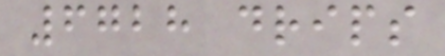6728 drips
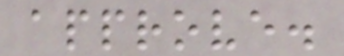approve.
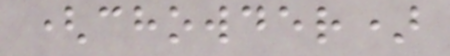(chowder)
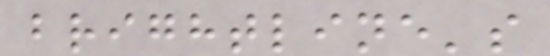brightline's
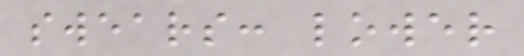swears: lower
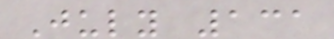July 131
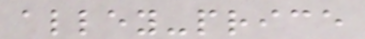alley-price
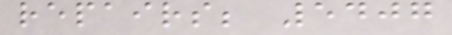repairs; 5407
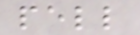pell
